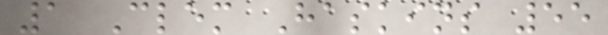1 Clem Haskins 55
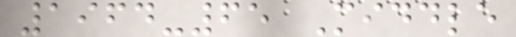1964-65 Middle
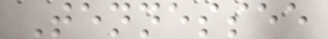Tennessee
